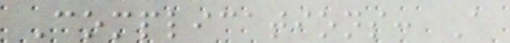Complications: A
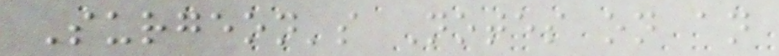Surgeon's Notes on an
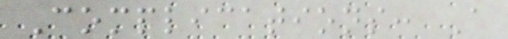Complications: A
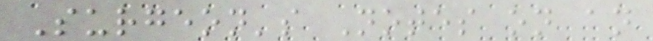Surgeon's Notes on an
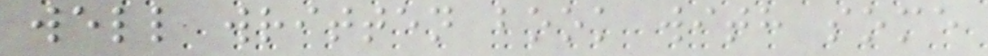well written book with some
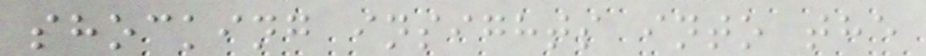shocking insights into the
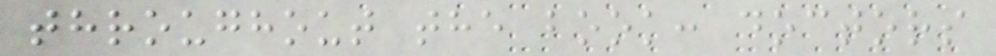throughout the book: doctors
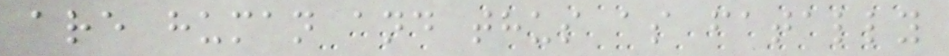are human and thus as fatally
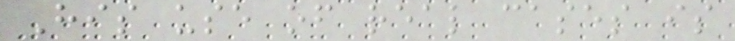His use of real cases is
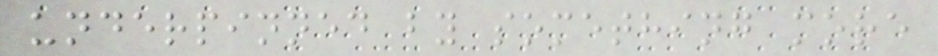underpinned by something more
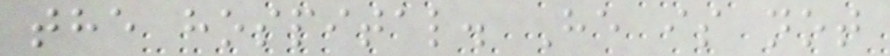the hospital. He is not
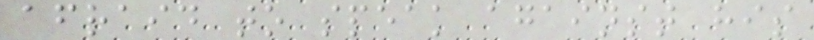afraid to speak against his
